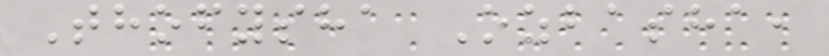Thofysha Ozbasha,
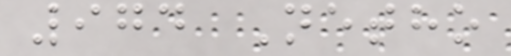974 Netho
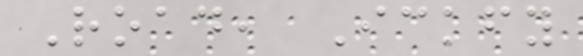Road, Ickfy
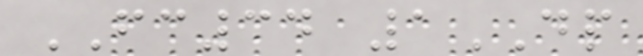FC34 1DP
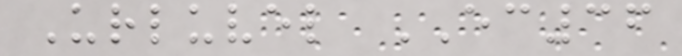Urluvel EC36
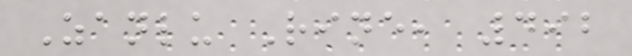Zanlu Rine, 492
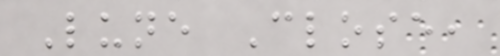Lune Close,
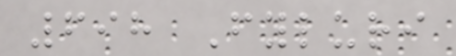698 Fyluri
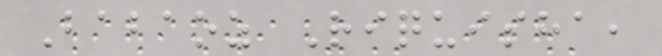Babaoz Riquisha,
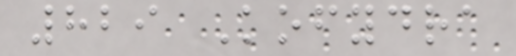829 Kofydra
